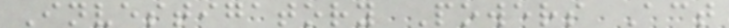Investigatory Powers Act
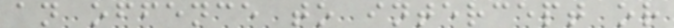an offence to intercept or
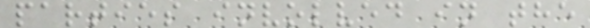parties involved in the
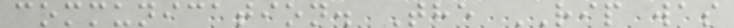communication. The RIP was
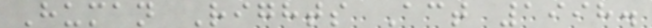Human Rights Act 1998.
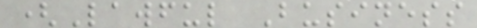(Lawful Business
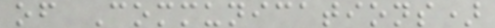of Communications)
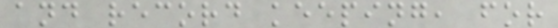and record keeping, for
